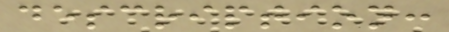description:
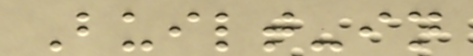Built-in
